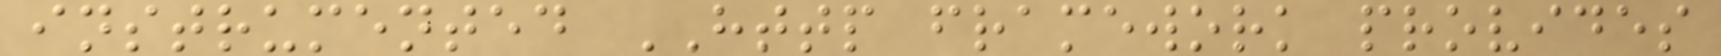instrumented HTTP framework provides
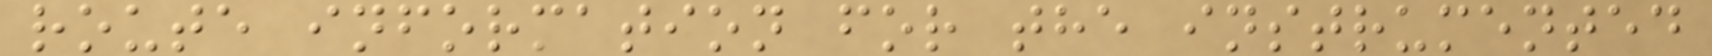route information for the instrumented
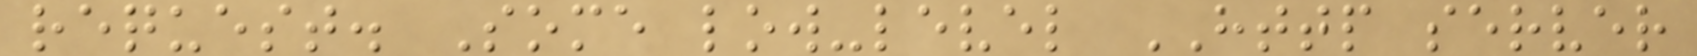request. Some low-level HTTP server
